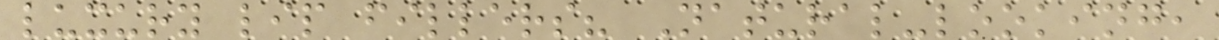luxury lip fillers? Natural-looking,
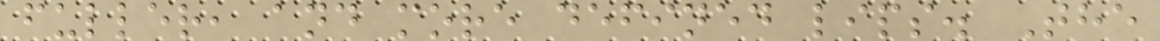fuller, and more defined lips. The
